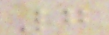7
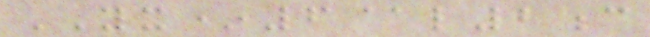YX*6@l2c
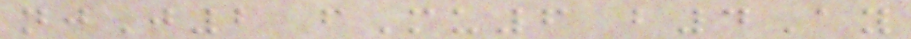njJ2 fMu6 b4Ay
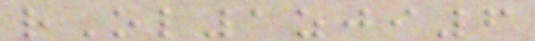rOl1zji6
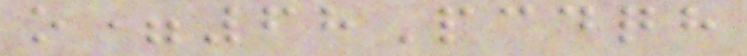o=68Pcdqh
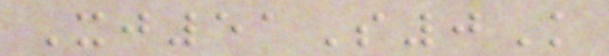Xj51S0K
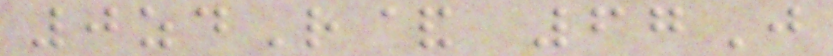0zdR& 67J
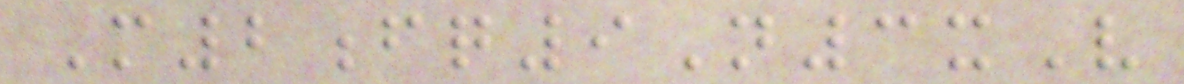M2fq9N3xV
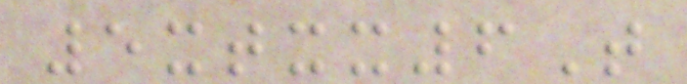5xtxx6T
